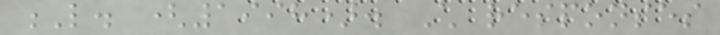L. (1998). Child responses
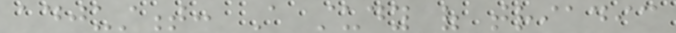adjustment: A study of triadic
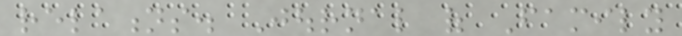relations. Journal of Family
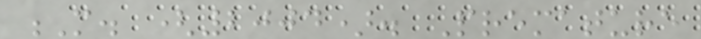M. (2004). Premature
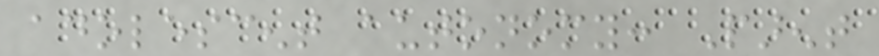adolescent autonomy: Parent
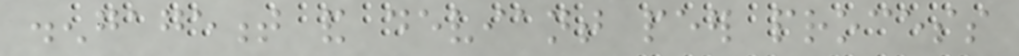disengagement and deviant peer process
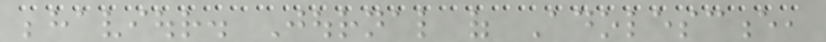behaviour. Journal of Adolescence,
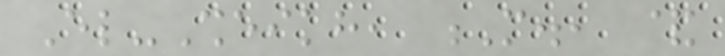El-Sheikh, M., &
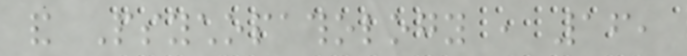and Psychopathology , 16,
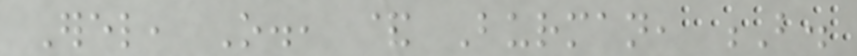Erel, O., & Burman, B.
